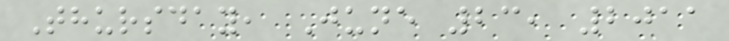Thursday, June 23, 2011
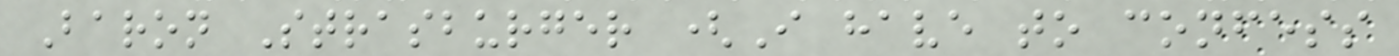Baron Strasburger (I have to confess
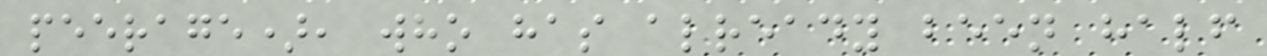peerage), who has already been half
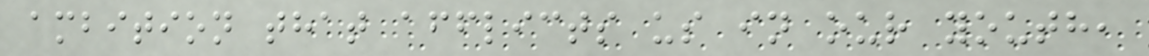ambition that afflicts us in our youth,
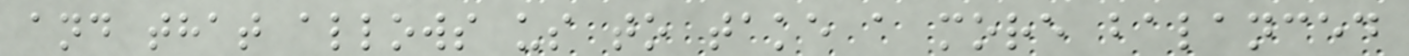and that allows us to take a more balanced
